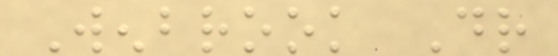Wenbrook Dr
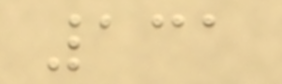131
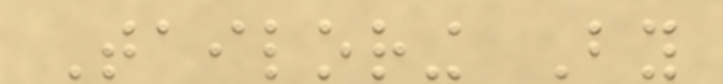Tailoring By
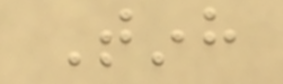Tinh
